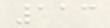113
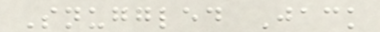Snuggled Jack
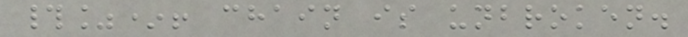#%*! chain is unbroken.
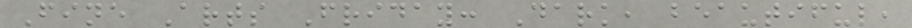Fine Arts Friday: Dark, beautiful,
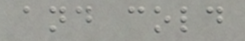and cold
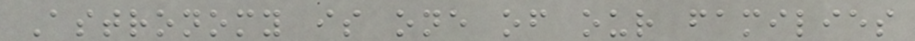Astronomy is one of our families
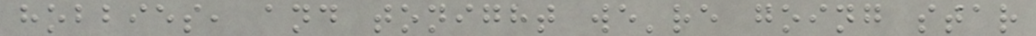hobbies, and tonight we're going star
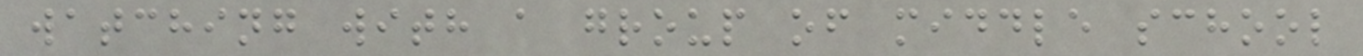watching with a group of middle school
